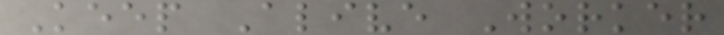Keep Alive Worker
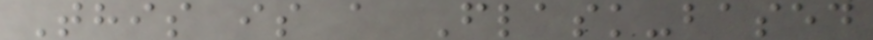This is a Flask-based
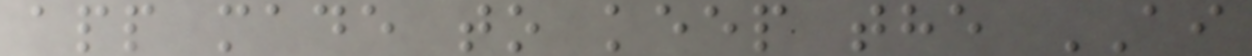app made to keep the AI
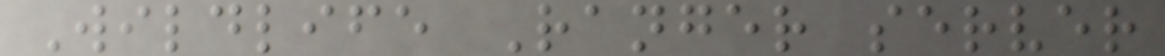Wildlife Ranger server
